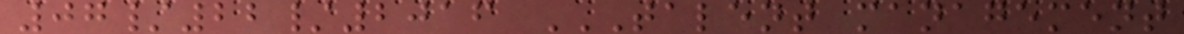07/22/2016 TALENT MANAGEMENT
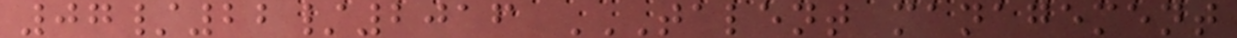07/22/2016 TALENT MANAGEMENT
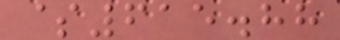$615.88
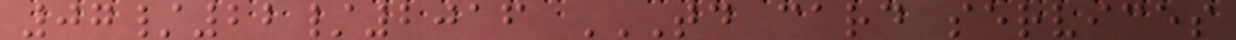07/22/2016 TD CARD SERVICES
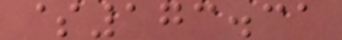$173.31
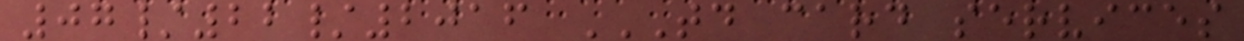07/22/2016 TD CARD SERVICES
